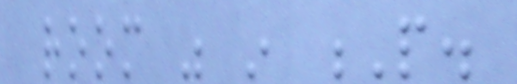room was in P.
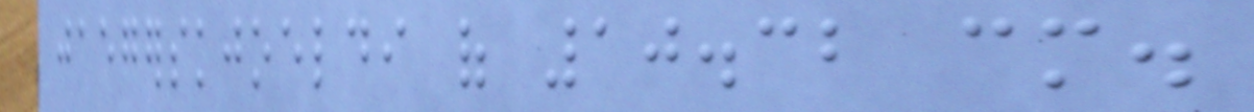jaegerskjoeldi of 10.32 cm.
